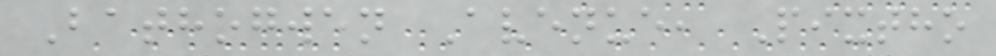Bathogwen Avenue, Pixtho
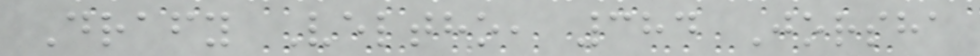Drafy Veltho, 384 Jorsha
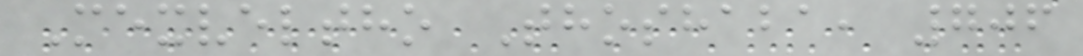Mexveltho Thoshaba, 706
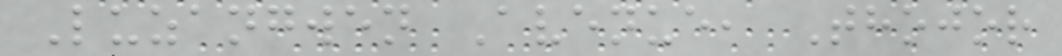Luzangwen Avenue, Thojor
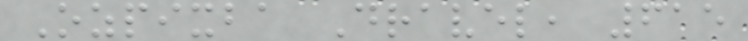Ozpixba Dravel, 615
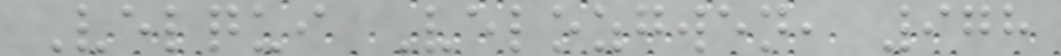Velqui Velozgwen, 978
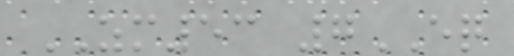ZM53 7EQ
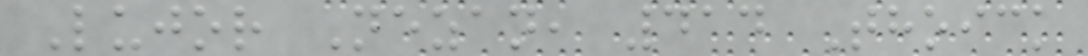Lujor Nezan, 414 Thoick
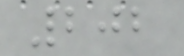202
